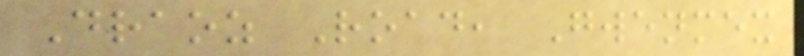Draoz Road, Gwenmex
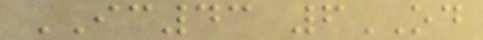IC43 6OD
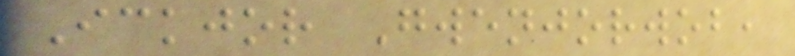Ickjor Gwenjorwob,
